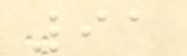91
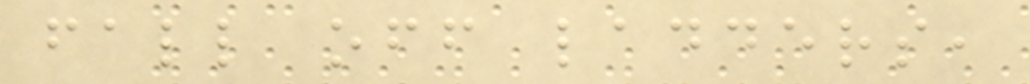fall off ladders,
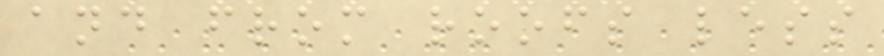and from roofs less
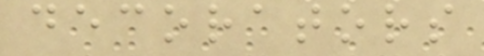decorators
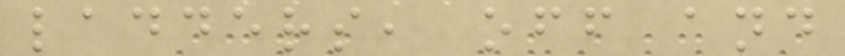ladders, off and
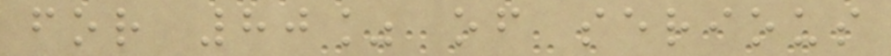for 80% of serious
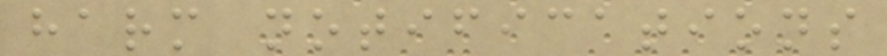harm notifications
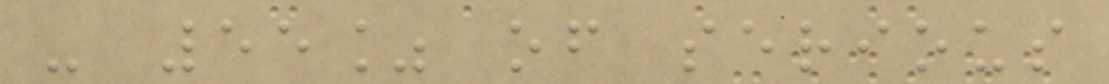- 55% of serious
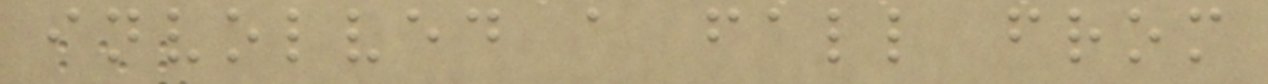involved a fall from
